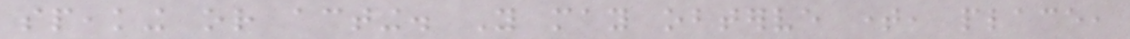speaking or acting. You may obterve time, place,
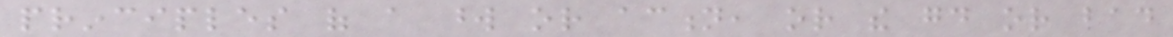principles of a word or action, or the good or bad
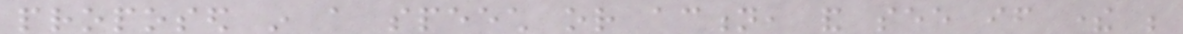proposed in a speech or action, and see if there be
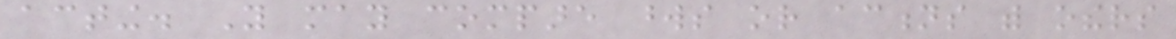acting. You may compare words or actions with others
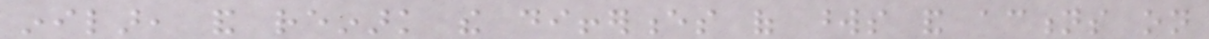inilar, and reinark the differences of words and actions on
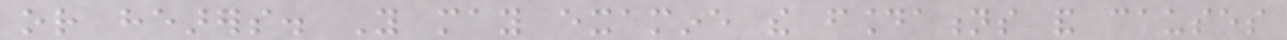or hearers. You may examine the foundations and causes
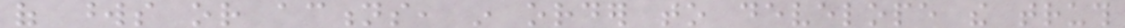of words or actions, in order to develope the truth
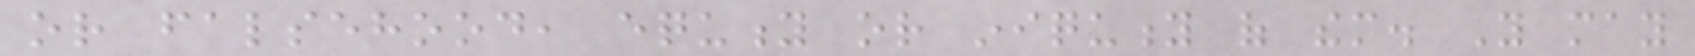or falsehood, equity or iniquity of them. You may
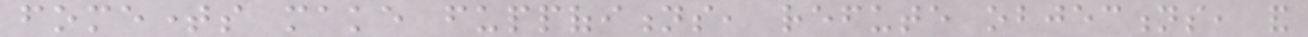fometimes make fuppofitions, refute objections, and
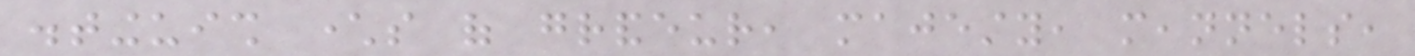distinguish characters of grandeur, majesty, meannels,
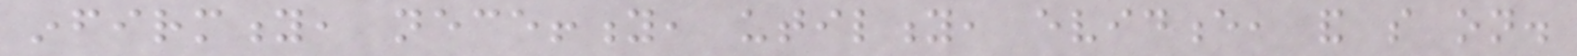infirmity, neceffity, utility, evidence, and so on.
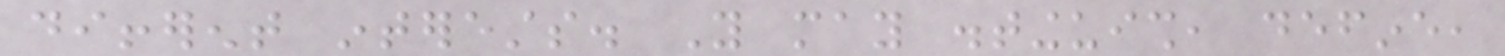different interests. You may distinguish, define,
